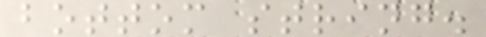bottom string.
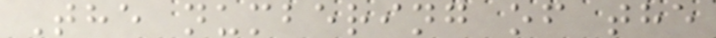The numbering of the
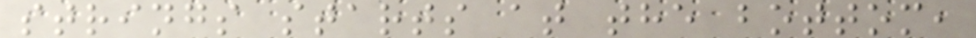strings starts at the bottom,
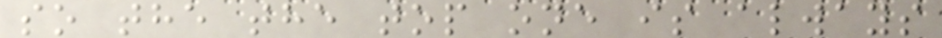so the the top one is always
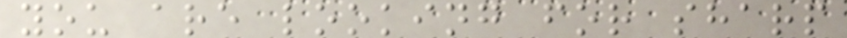you are looking for sharp
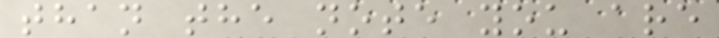than the note you are
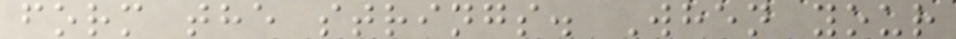form the strings. When your
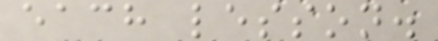each lesson.
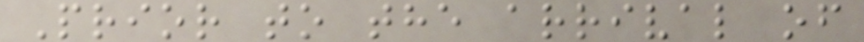Prior to the arrival of
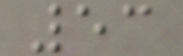53
